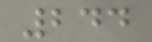244
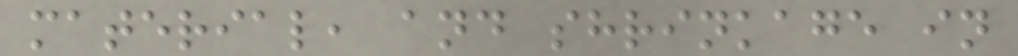material, and shrinkage in
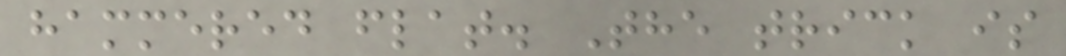hammered flat. The trick is
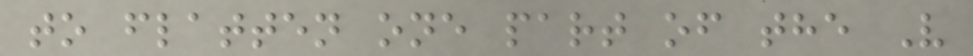to flatten one part of the V
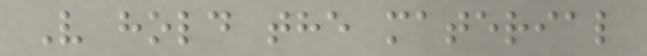V hold the material
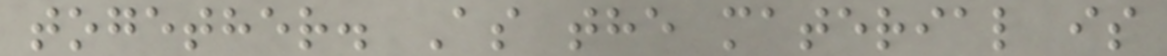together. As the material is
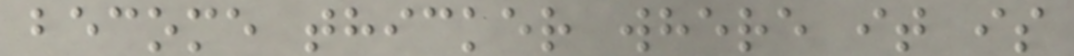become thicker where it is
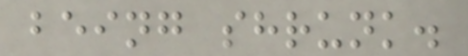being shrunk.
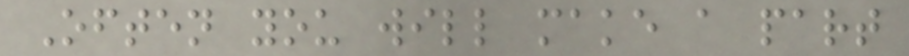Often you will make a part
